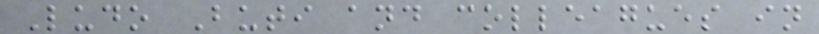Ludo Buti and colleagues in
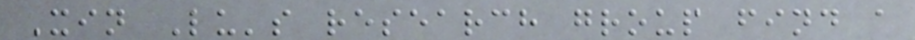Xin Lu's research group find a
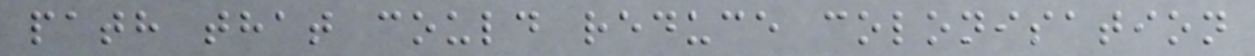path that could reduce colonisation
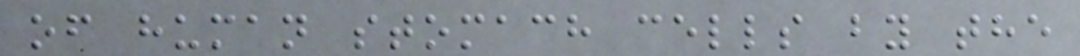of human stomach cells by the
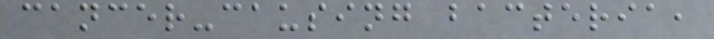cancer-causing bacteria,
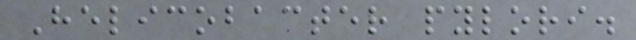Helicobacter pylori.
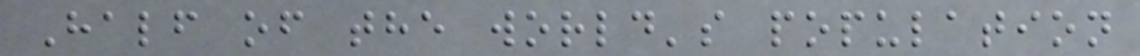Half of the world's population
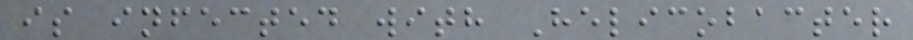is infected with Helicobacter
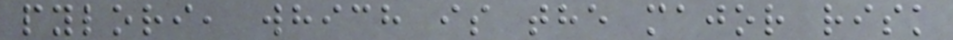pylori, which is the major risk
